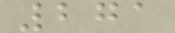271
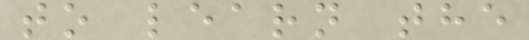to learn the
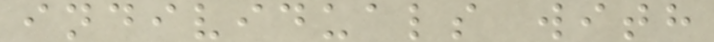individuals with
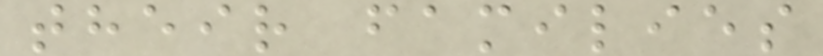their families
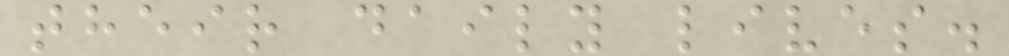their daily lives.
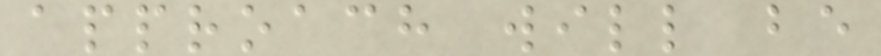approach will be
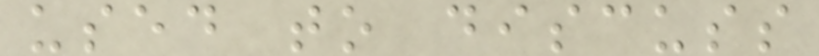used to discuss
